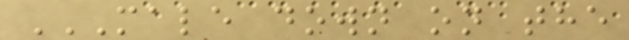MALE DOWN ON THE
